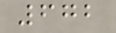672
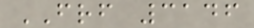FRF 3146
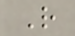R
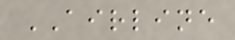AIRLINE
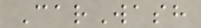CarWash
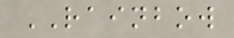RAINBOW
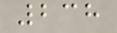238
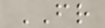FR
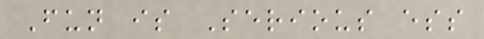Fun is Serious ess
